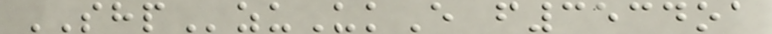SHPzuUkE f3534oa
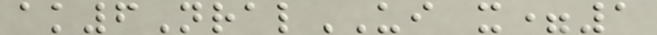ak6NralUI x=1
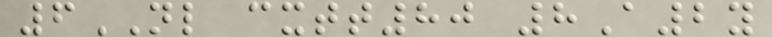6NL cxtt80 8A2y
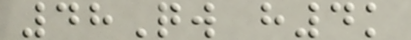48Qw h4k
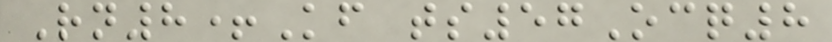Rn8+Kf ts57Ocq8
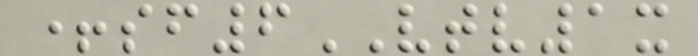+sf6VTV1x
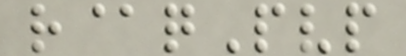r@qPvp
